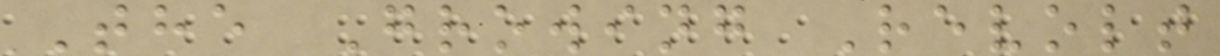The Growing Revolt
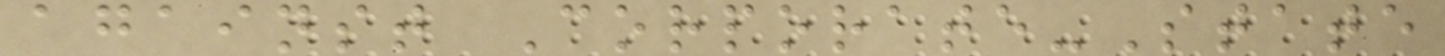against Corporate-State
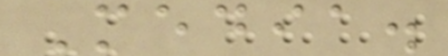Media.
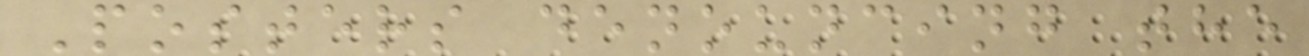Posters denouncing the
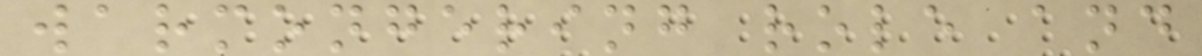warmongering role and
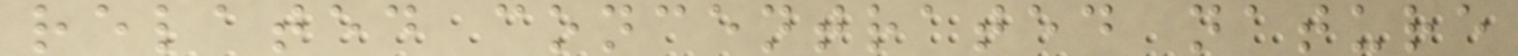related concentrated nature
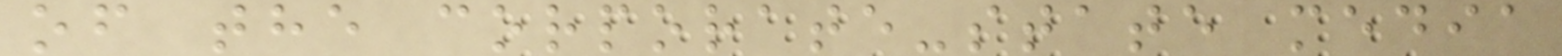of the corporate-state media
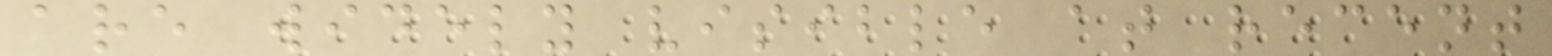are widely visible at recent
